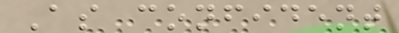As confident
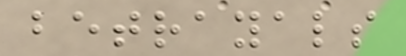betrayals
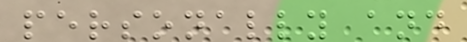personally and
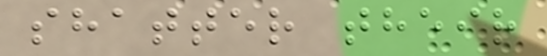shatter their
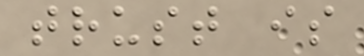trust is
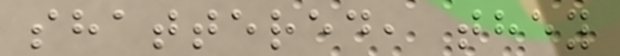shattered, they
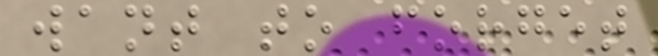want to forget
